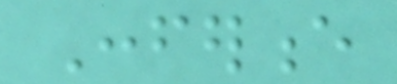Conference
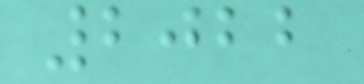2022
